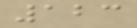123
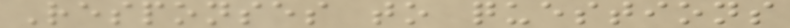Responses to questions
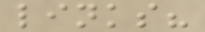links?
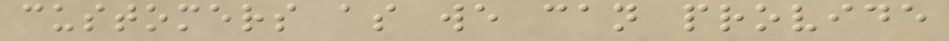customers as we can provide
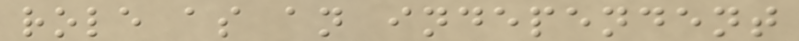role as an independent
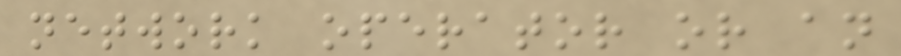network operator or an
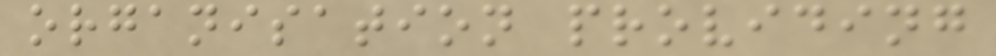organisation providing
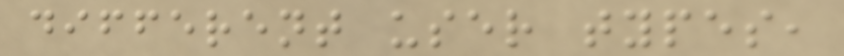different user types,
